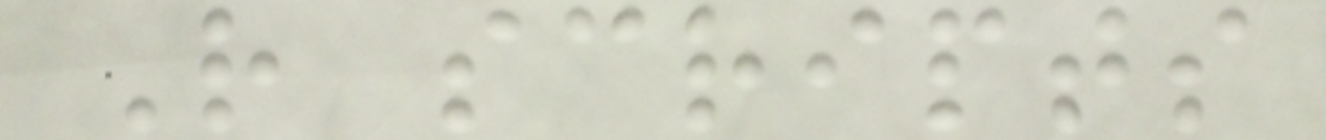R scripts
